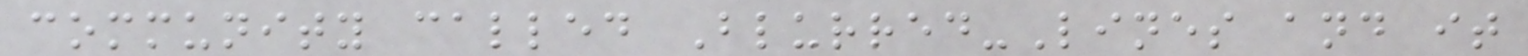community called Blurred-Lines and it
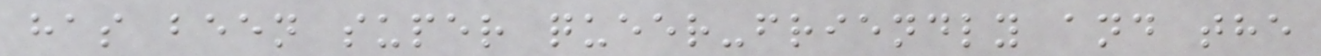has been super queer-friendly and the
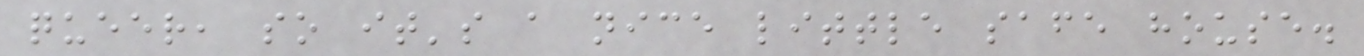queer, so it's a nice little safe house.
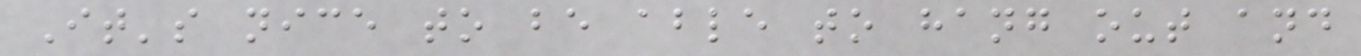It's nice to be able to hang out and
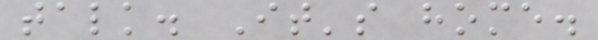talk. It's home.
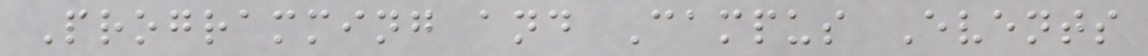Programming and Campus Events
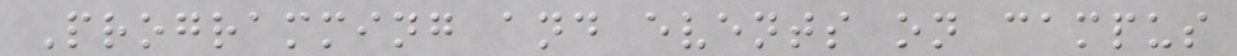Programming and events on campus
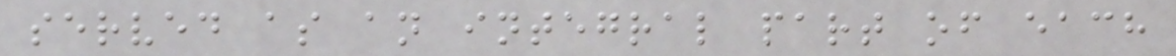served as an integral part of each
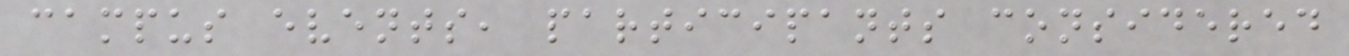campus events, participants considered
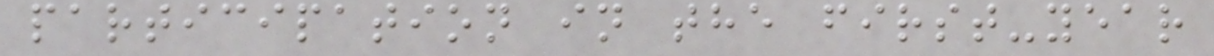participation in the first-year
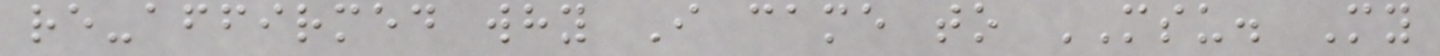re-affirmed why I came to MSU. My
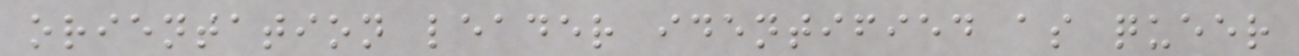orientation leader identified as queer
